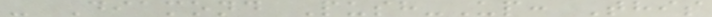- Diamond Push-Up: This
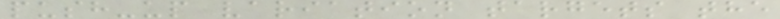push-up variation targets the
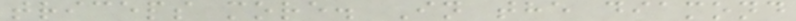triceps more. In the diamond
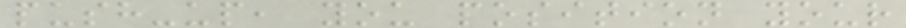push-up, you position your
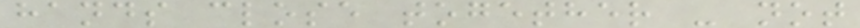hands close together - not
